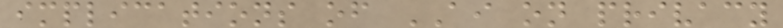implications of AI on privacy
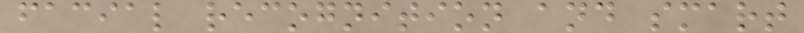facial recognition and smart
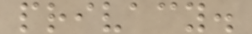privacy.
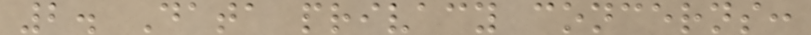2. Data privacy concerns:
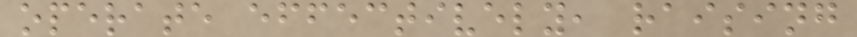operate effectively, raising
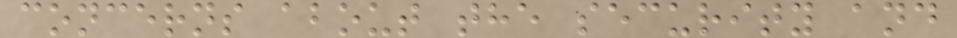concerns about the security and
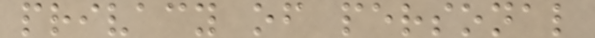privacy of personal
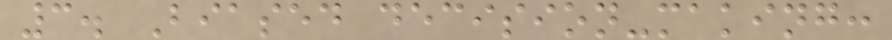3. Biased decision-making:
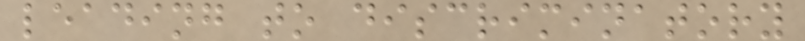leading to discriminatory
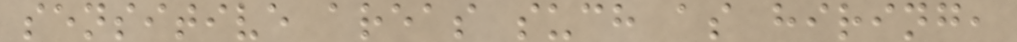sensitive areas such as hiring,
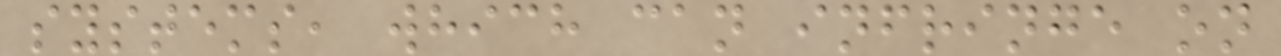systems, which can infringe on
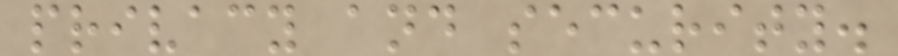privacy and security.
